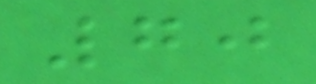70
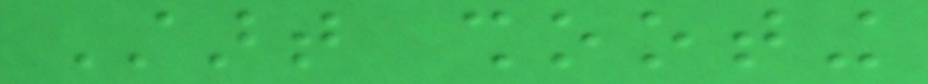Start shooting
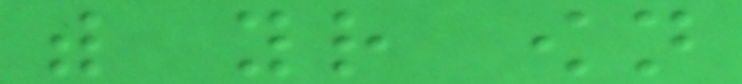with your own
